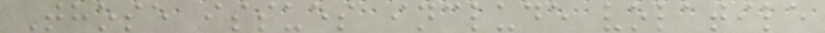Those issues include volatile
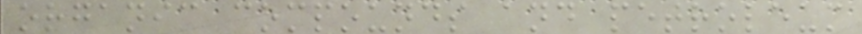organic compounds and petroleum
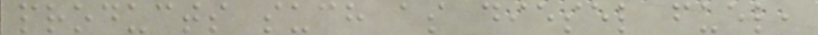products such as diesel fuel,
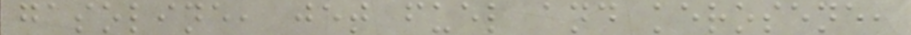gasoline, jet fuel and kerosene,
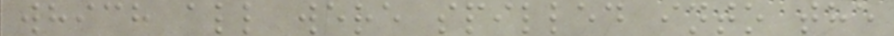which all were spilled into the
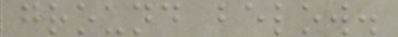ground below.
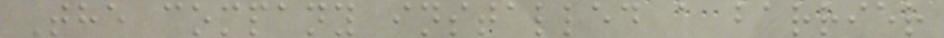The company installed a barrier
